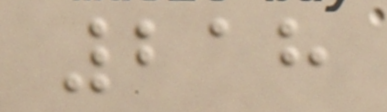218
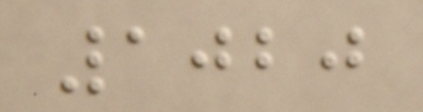1020
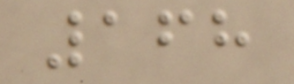168
